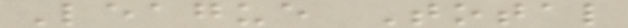League Total
